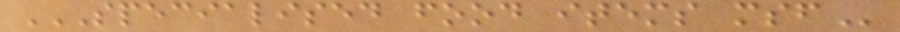SPECIALISED FOOD ITEMS MSF
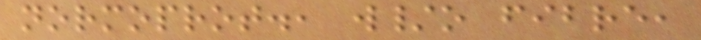normoprot., w/o fibre,
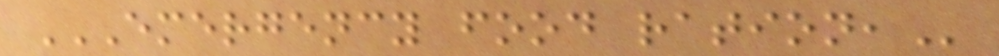EMERGENCY FOOD RATION,
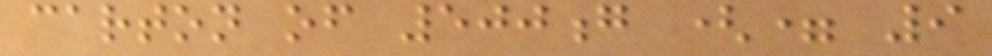carton of 500g (= 9
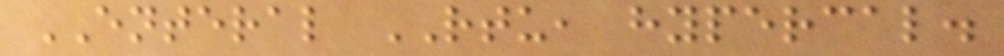ENTERAL RTU, hypercal.
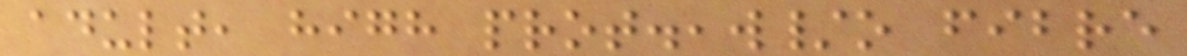adult, high prot.,w/o fibre
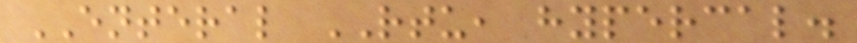ENTERAL RTU, hypercal.
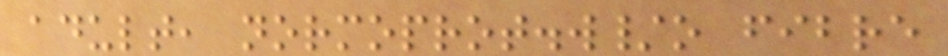adult, normoprot.w/o fibre
